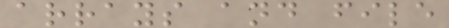arrays and file
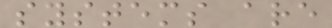systems are
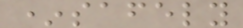*safely
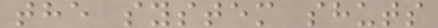the system shuts
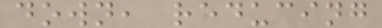down, reducing
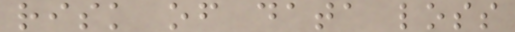risk of data loss
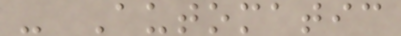- Automatic
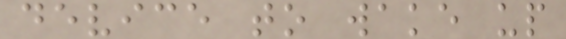device to wake up
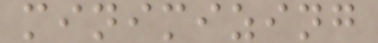minimizing
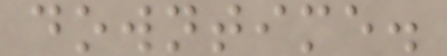downtime.
